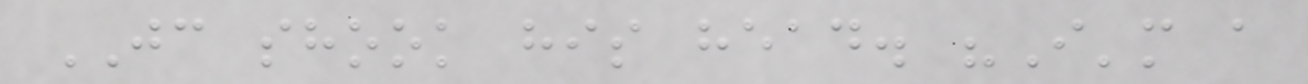JC shook his head. "I'm a
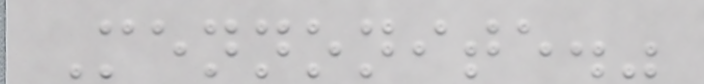Mennonite."
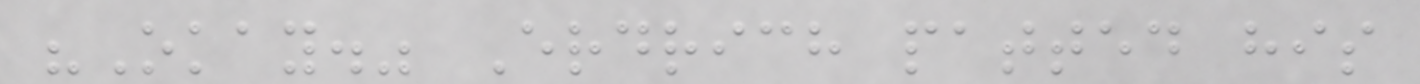"Okay." Erdrich patted his
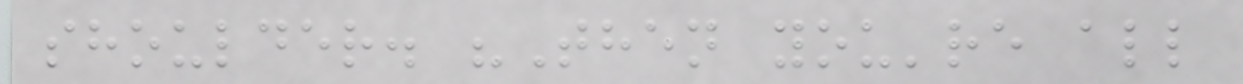shoulder. "Then you're all
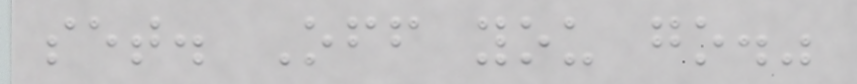set. Off you go."
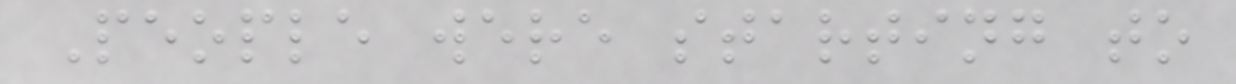People were starting to
